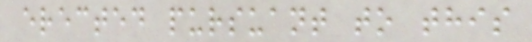erected pursuant to this
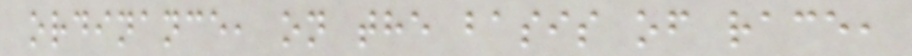ordinance, on the basis of race,
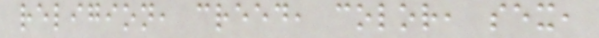religion, creed, color, sex,
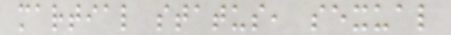martial status, sexual
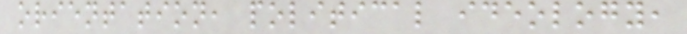orientation, political ideology,
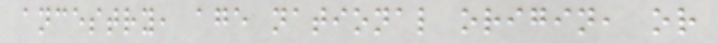ancestry, age national origin, or
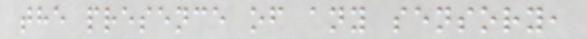the presence of any sensory,
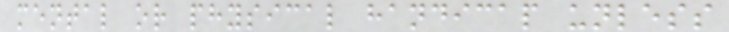mental or physical handicap unless
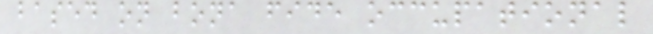based on bona fide occupational
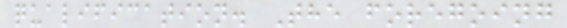qualification. The foregoing
